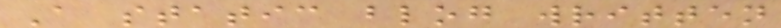A static blog written
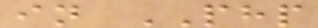in PHP
